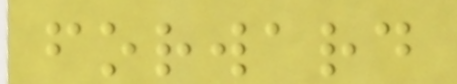forward
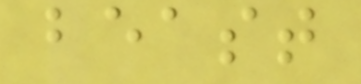beast
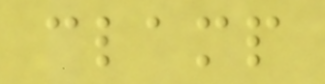clamp
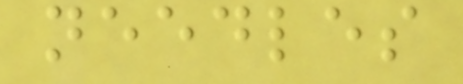needles
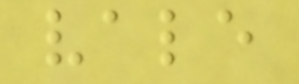vale
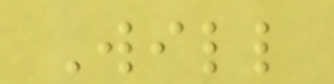Will
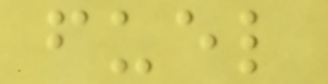fuel
